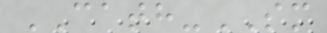CATH-SM
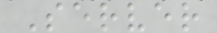Server
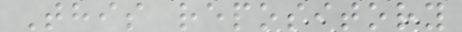This repository
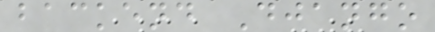backend Django
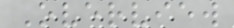Overview
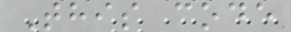This code
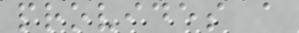provides a
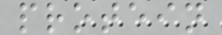protein
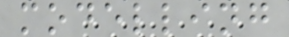modelling
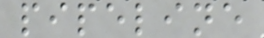pipeline
